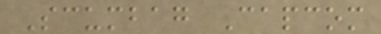Scumbag Capcom
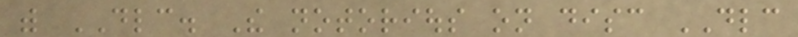with DLC. The notorious on disc DLC
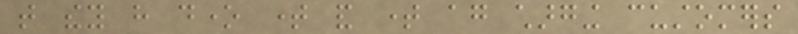that they have done time and time again charging customers
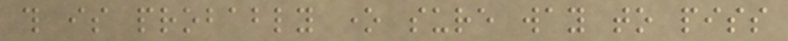this is probably one sure way to piss
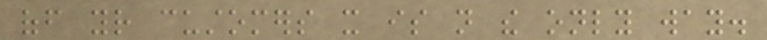off your customers it is not the only way.
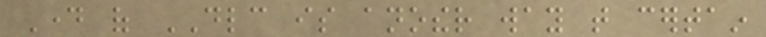Day of DLC is another way that certain
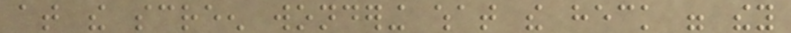at the screen wondering what the heck were they
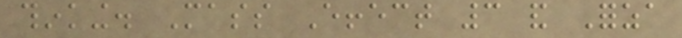thinking. Mass Effect 3 and Forza
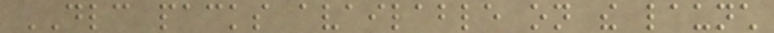DLC packs available on the launch
